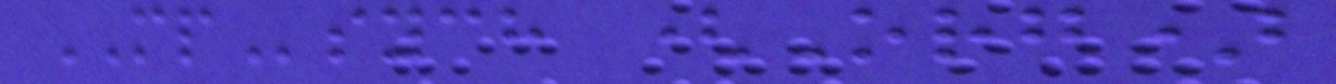MPsych (Org)
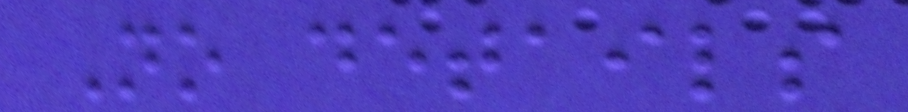No details
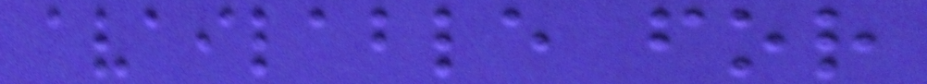available for
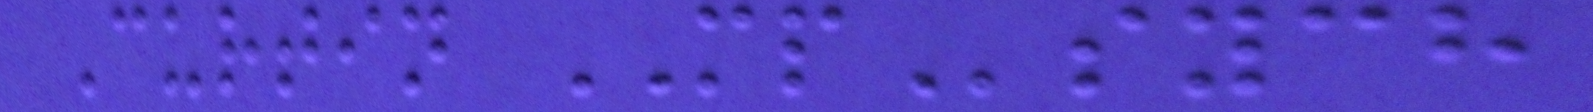Curtin MPsych
